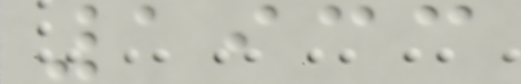1933
